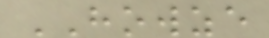HOWZE
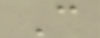C
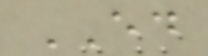ED
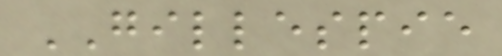GILLESPIE
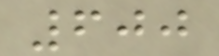600
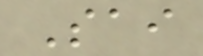Sai
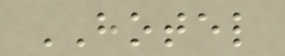HOTEL
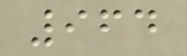964
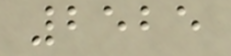2525
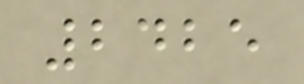2425
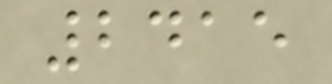2415
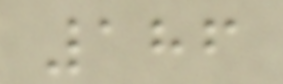186
